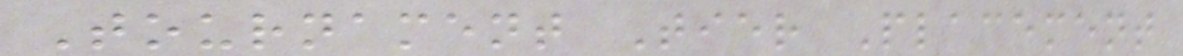Tournament Tier Placement
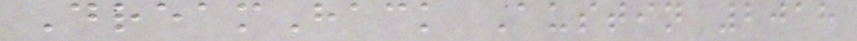DreamHack Austin 2018
